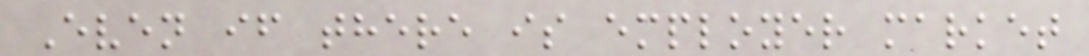Even if there is employer market
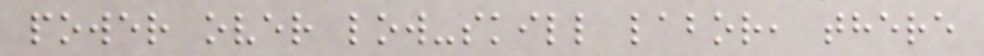power over low-skill labor, there
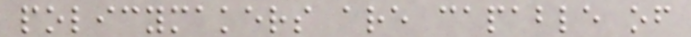policymakers are capable of
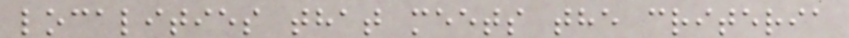localities that meets the criteria
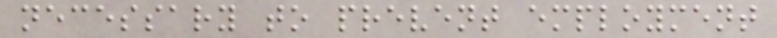necessary to prevent employment
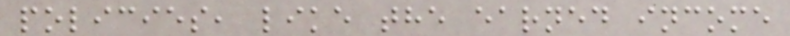policies, like the earned income
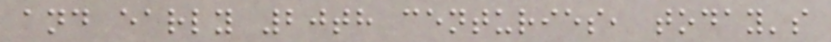and early 20th centuries, today's
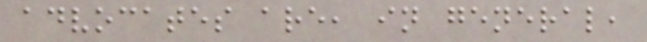advocates are, in general,
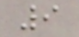9
